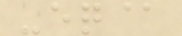-eq@
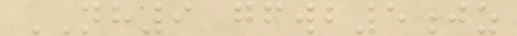NH9 gfwb5jz
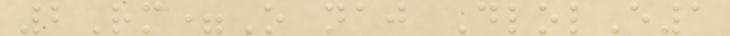2Rm=O naj DlolE1
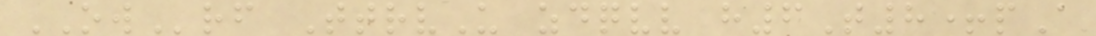OWrf TtrvU zdqvv h6T8+pA
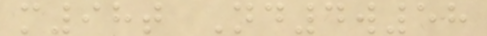m98t Nd4w58
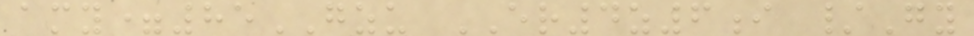amy=85GZU ER4z6i /Gy
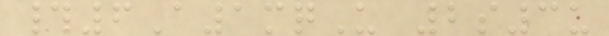#6A1mqU 2s3u
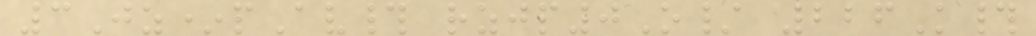3Jz*pAv# rzjp0O/ 226K#
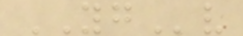YGv
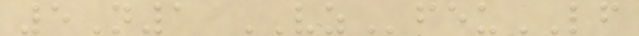5N1 VZfeuLF
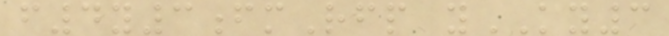f4y3fmRfp yKY3
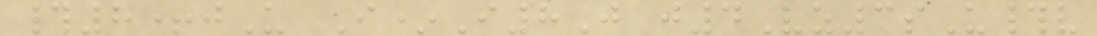#8+jU I*I8J j4Vz3sU#v
